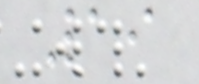19
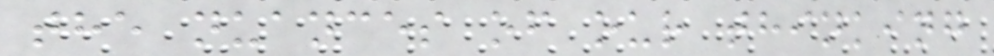the nuances of our thinking
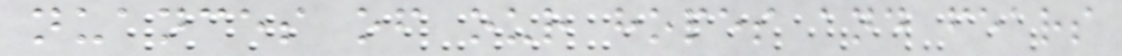nuances of our hopes and fears
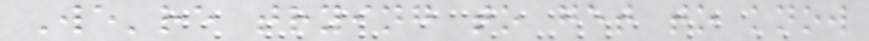We're trying to get to know
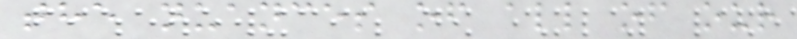the nuances of all of our
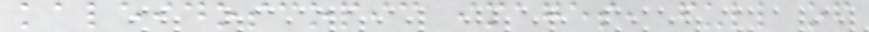kaleidoscopic images, full of
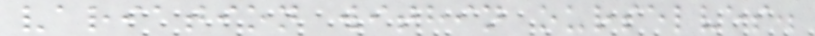variation within ourselves.
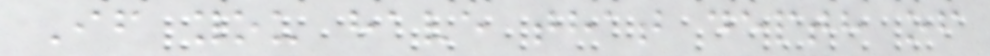If you have that depth of
